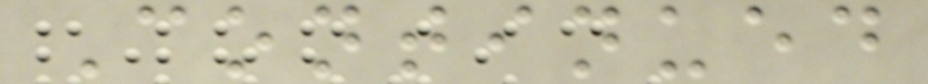Continued
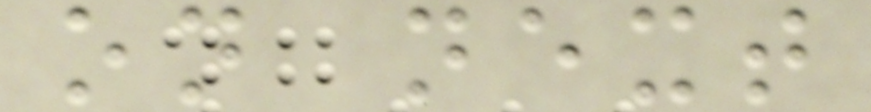on next
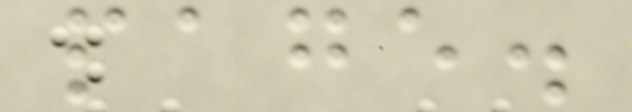page.
